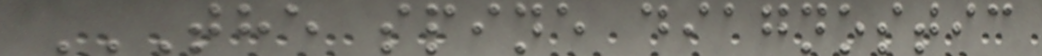THE SPINE DIAGNOSTIC
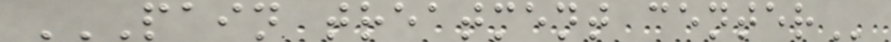PAIN TREATMENT CENTER
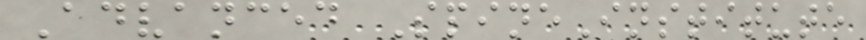Advanced SpineInstitute
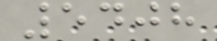5408
